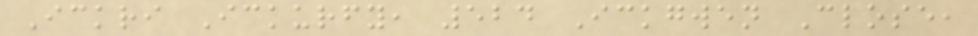Ickri Ickurfy, 524 Ickgwen Close,
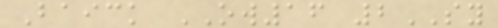Baick OW16 2SY
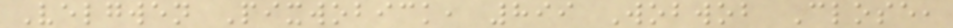Velgwen Pixwobick, 899 Wobwob Close,
